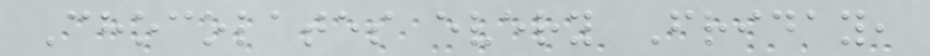Chocolates every Friday,
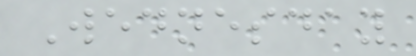Wednesday
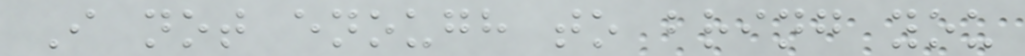I not enough to bring you
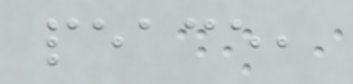peace,
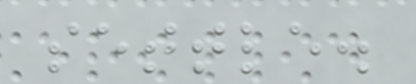settle.
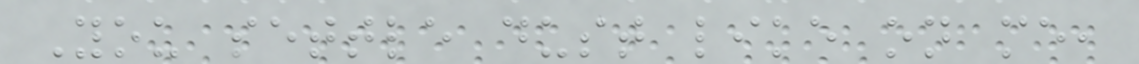You settle dust like on me,
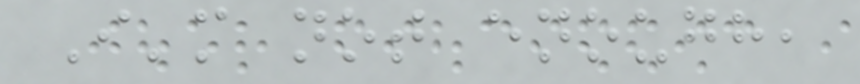I'm not enough,
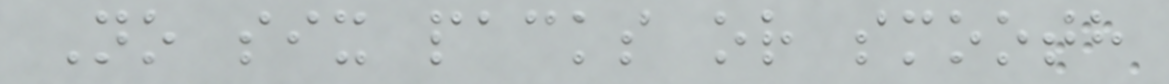No six packs or smooth
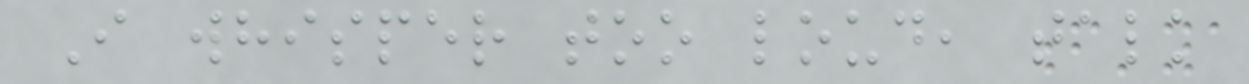I whisper too loud, talk
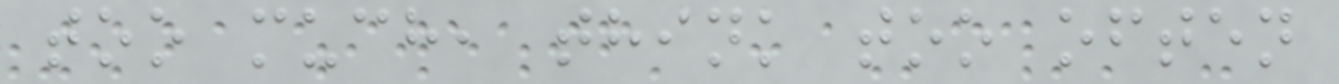too much, think too often
